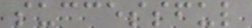successful
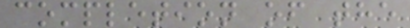completion of the
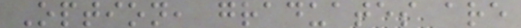Option, graduates are
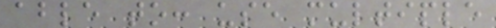able to: use multiple
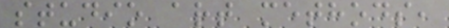studio art methods,
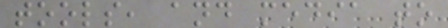tools, and media to
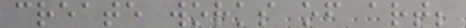create works of art;
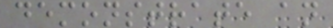demonstrate an
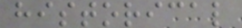historical
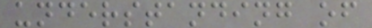understanding of
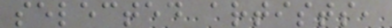selected artists,
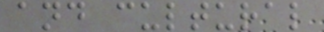and cultural
